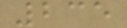235
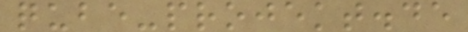qube-projekt.de
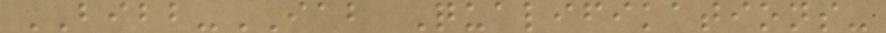BIBB-IAB Qualifikations-
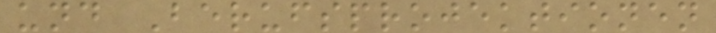und Berufsprojektionen
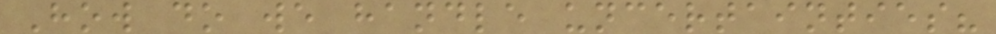How do we handle uncertainties?
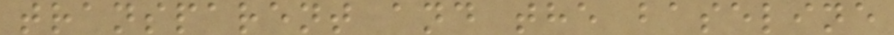transparent and the baseline
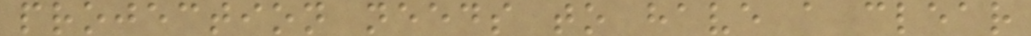projection needs to have a clear
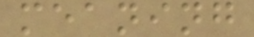meaning
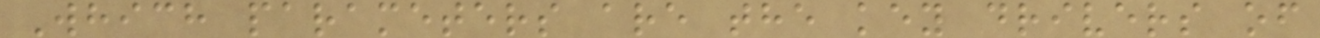Which parameters are the key drivers of
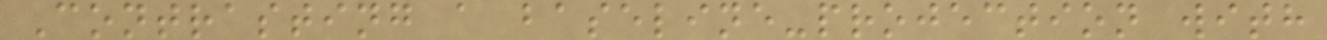Contrasting a baseline-projection with
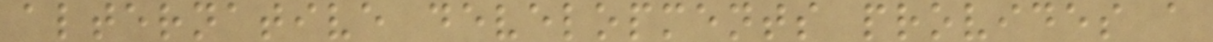alternative developments provides a
